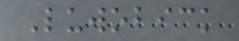Luwobick
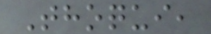Thoqui,
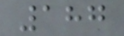187
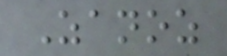Zanoz
